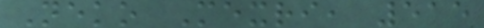Neko Mexri, 515
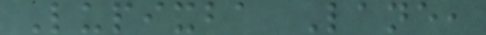Lupixba Lane,
